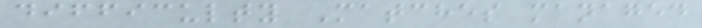difficulty Matches managed
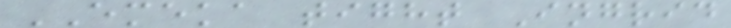EMEKA tight Ingrid
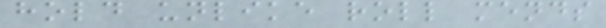hold unlike roll mends
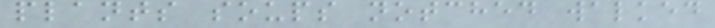plants soups notched walked
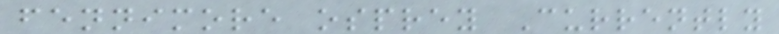fennimore osprey Currently
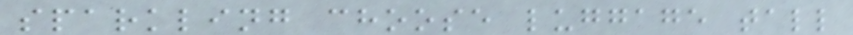sparkling choose luggage tall
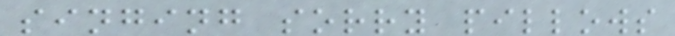singing sorry pillows
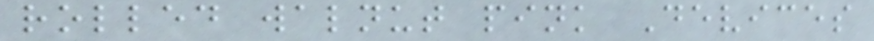rolled walnut pink Devices
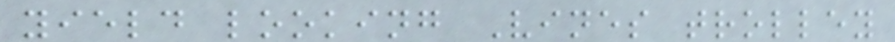yield looking Vines trolley
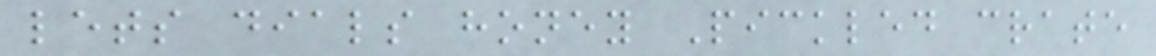lets dials honey Pickled crate
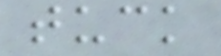tuck
